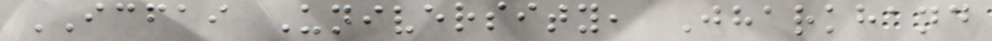ICFAI University, Jharkhand
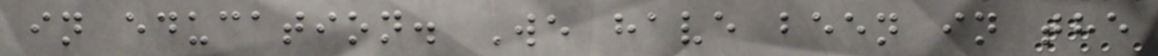in education. We have been in the
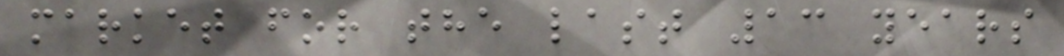market for the last 13 years
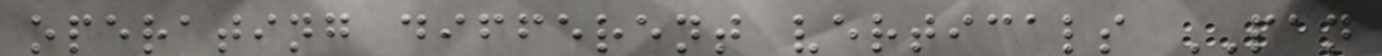operating different verticals PAN
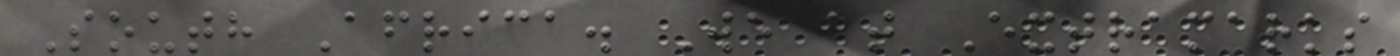South Africa. We at Extramarks
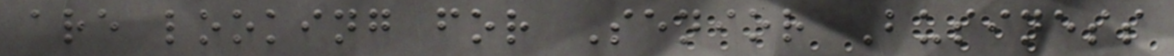are looking for Senior Business
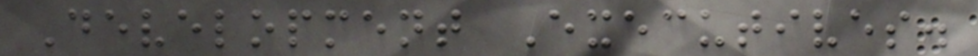Development Executives.
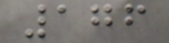176
